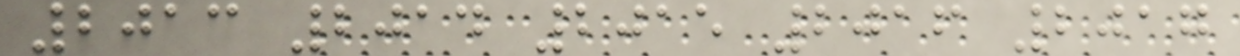2013 2014 2015 2016 2017
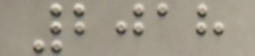2018
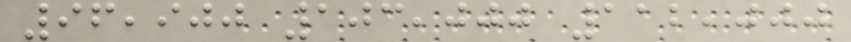96,900 103,000 112,000
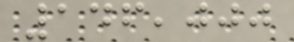146,000
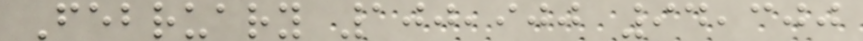February 100,900 94,300
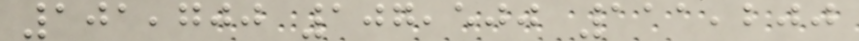101,700 107,500 111,200
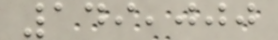149,000
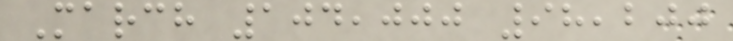March 104,000 98,200
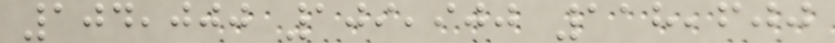104,000 109,900 118,600
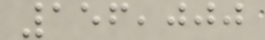156,000
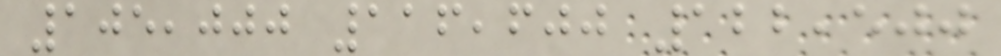105,000 116,600 122,500
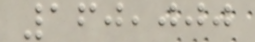160,000
